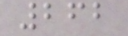262
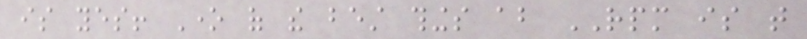is yes! One of the best things about RPM is that
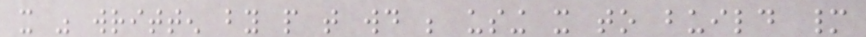it was written by people that would be using it to build many
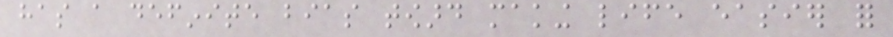has a definite bias toward making life easier for
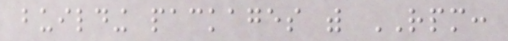building packages with RPM:
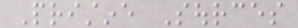Pristine Sources
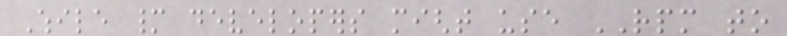While many developers might use RPM to
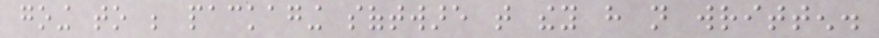going to be packaging software that they have not written.
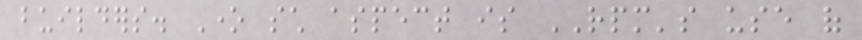builders. One such aspect is RPM's use of
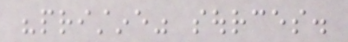"pristine" sources.
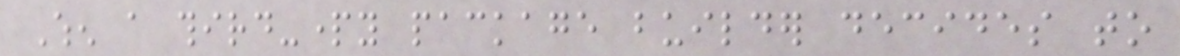When a third-party package builder decides to
